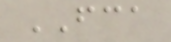FCA
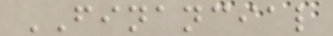FINANCIAL
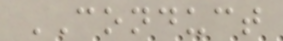CONDUCT
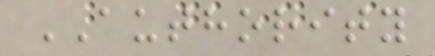AUTHORITY
